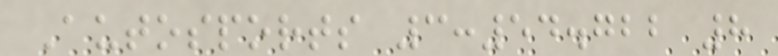Autosports 3:54.722 8
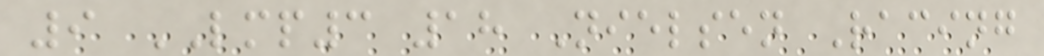9 LMP3 18 Nielsen Racing
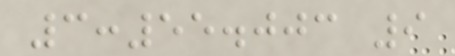3:55.003 9
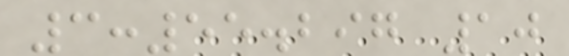3:55.297 10
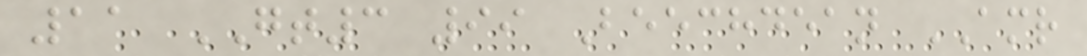11 GT3 99 Beechdean AMR
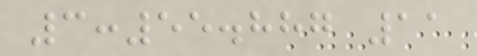3:55.887 11
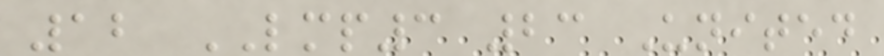12 LMP3 23 United
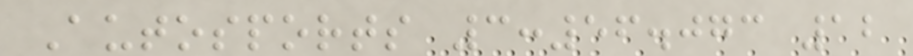Autosports 3:56.073 12
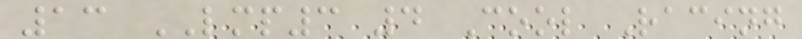13 LMP3 4 Cool Racing
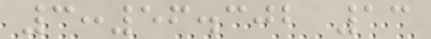3:56.302 13
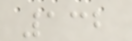132
